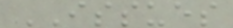ISSUES
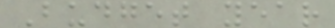Budget year
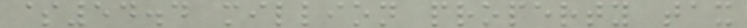$54.4 million property tax
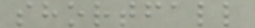shortfall
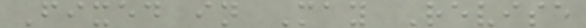Fixed in May Revise
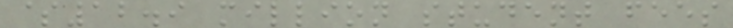$12.9 million student fees
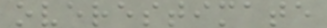overestimate
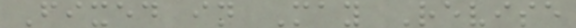Fixed in May Revise
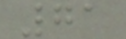71
